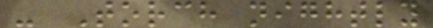- Torch nightly
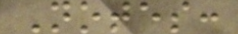Notes:
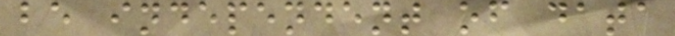be independent of data
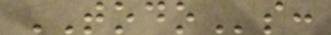TODOs:
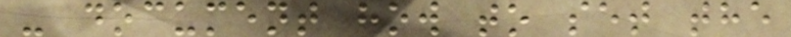- document how to set the
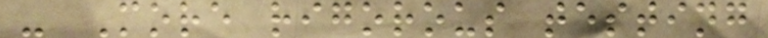- More rigorous testing
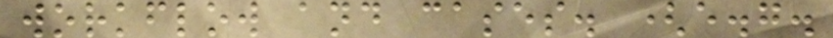workflow and cases. (e.g.
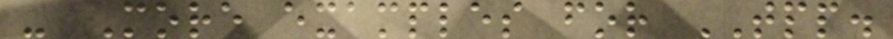- More examples for TPP.
